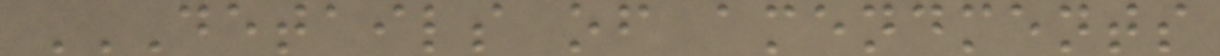DETAILS OF AMENDMENTS
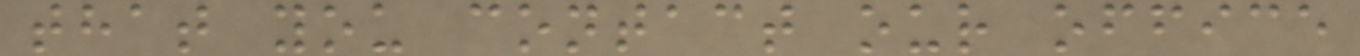that you contact our office
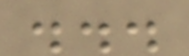...
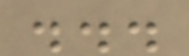...
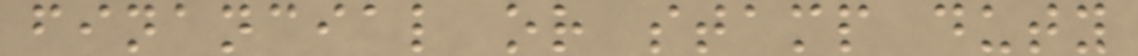financial or stamp duty
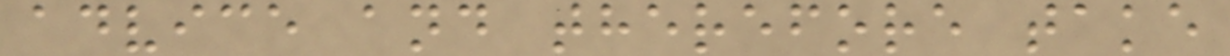advice and therefore take
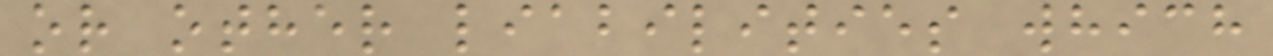or other liabilities which
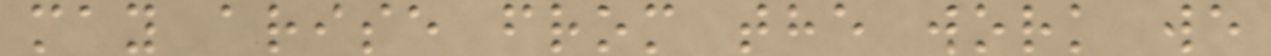may arise from the work we
